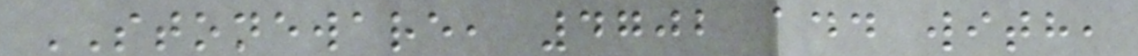STONEWARE, 4702 add with,
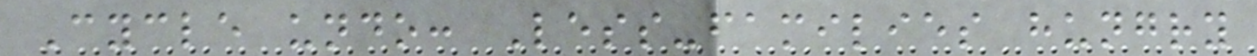Cycle undo: Less-families hungry
